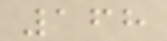168
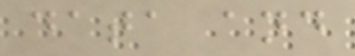data and
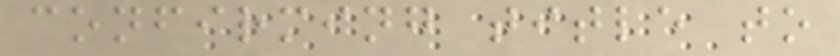confirming title to
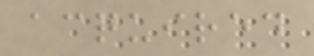acquired
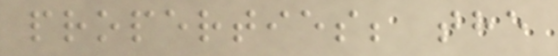properties; the
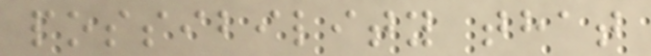possibility that
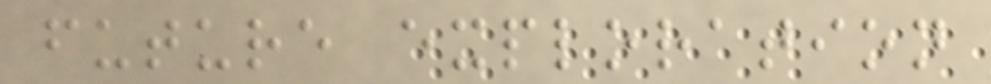future exploration
